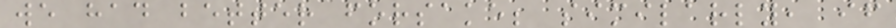we had better forsake; similarly, if
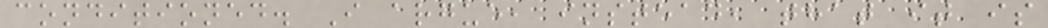conditioned. I argue, instead, that it is
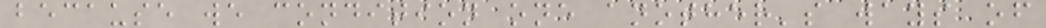because we condition one another's ways of
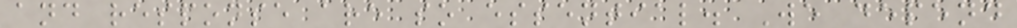and response are so essential. We depend
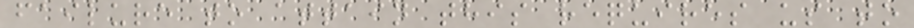failure to attain this requires us to
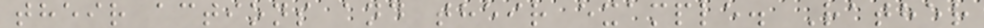their actions and their example. Rather
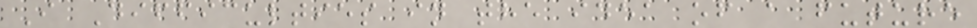I Difficulties in the idea of a future
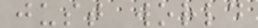just world
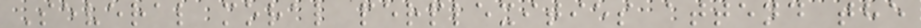Several moral perplexities attend the
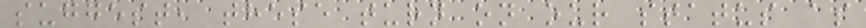suggest, these turn on our status as
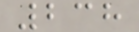238
